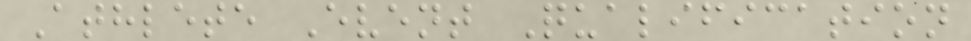Athlete Event Qualification
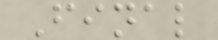Final
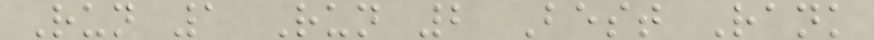Run 1 Run 2 Best Rank
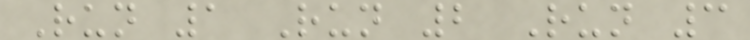Run 1 Run 2 Run 3
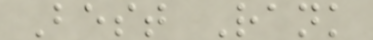Best Rank
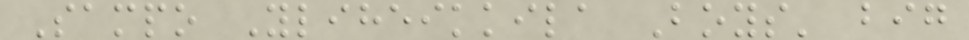Sampo Yliheikkila Boys' big
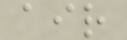air
